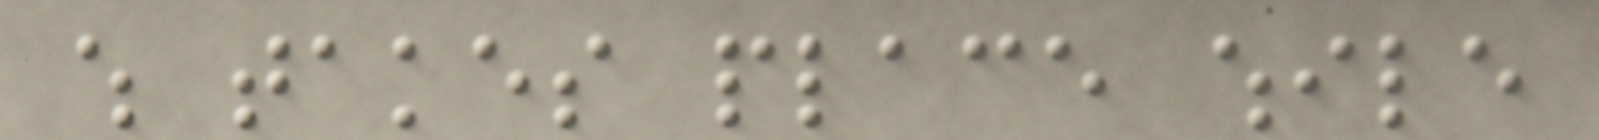which takes place while
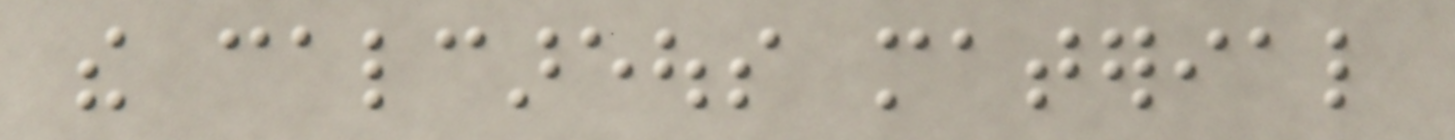the calcareous material
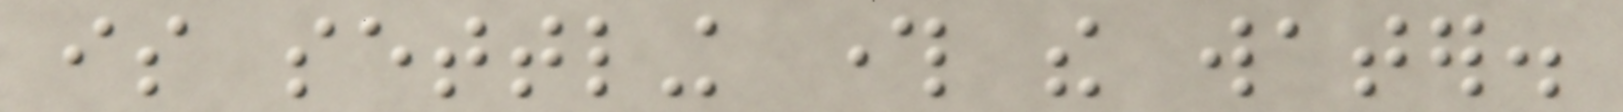is settling through the water.
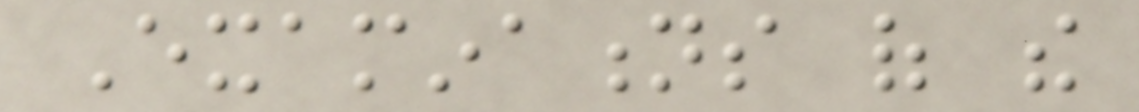Examinations of the
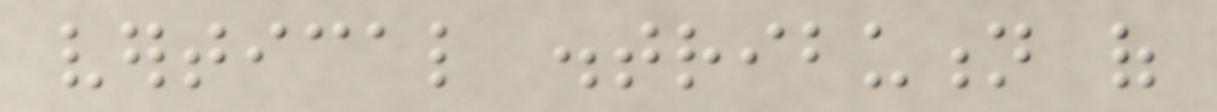vertical distribution of
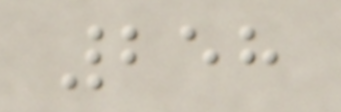258
